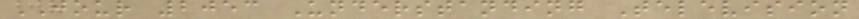JOUR 2053 Understanding Television
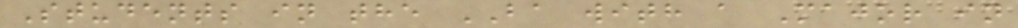Students in the BA with a Major in
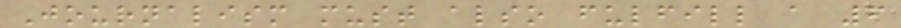Journalism must also fulfill a 6
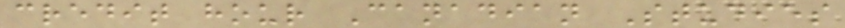credit hour Canadian Studies
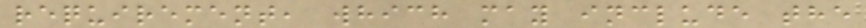requirement, which may include the
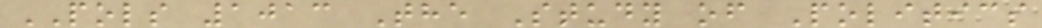POLS 1013 The Study of Politics
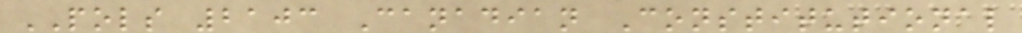POLS 2103 Canadian Constitutional
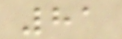81
